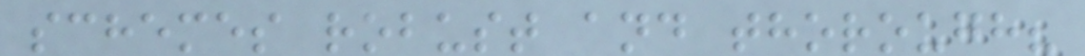schemes robust and thorough?
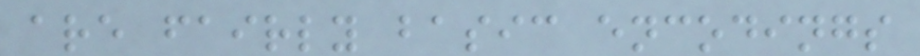are fairly basic encodings
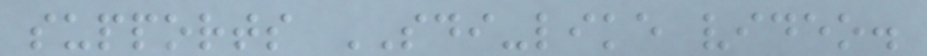supports SDI-like video.
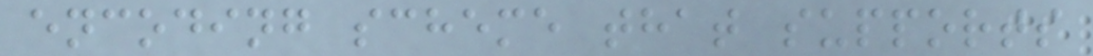encoding scheme that supports
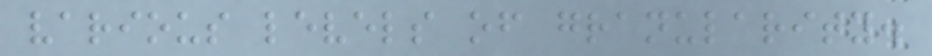various levels of granularity.
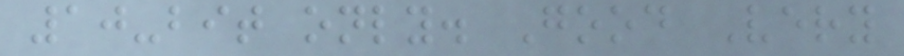10-bit only. Good Very
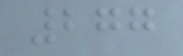277
